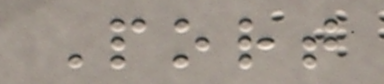Port
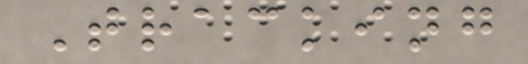Tracking
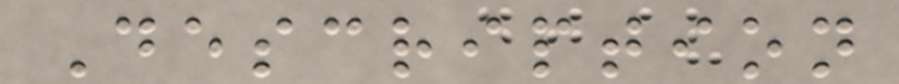Description
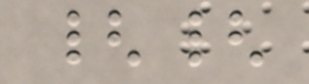{{
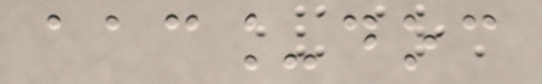aac_doc
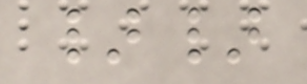}}
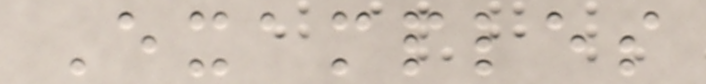Examples
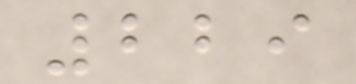229
